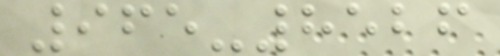965-8526
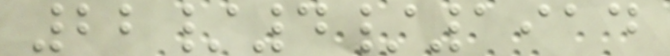22/4/1914
